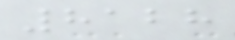8128
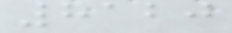8120
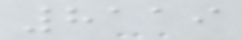8119
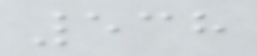538
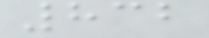832
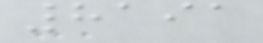8191
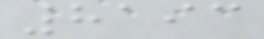8193
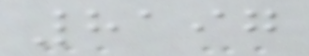8197
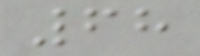68
